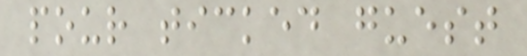pour ticked guest
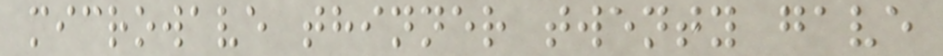microwave thinner twenty gave
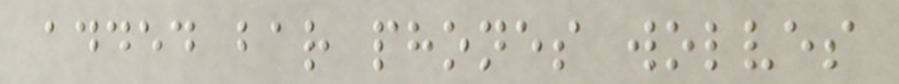added bar phones wolves
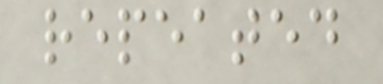repeated
